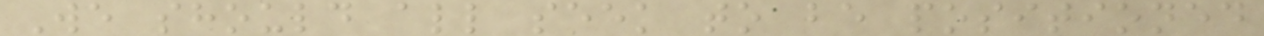We should all seek to be positioned
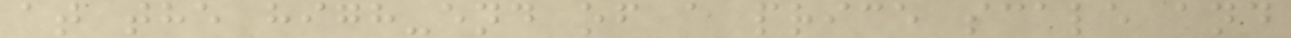at the high-end of a price scale and
